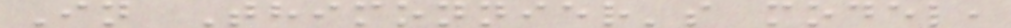In Thimonnier's model,
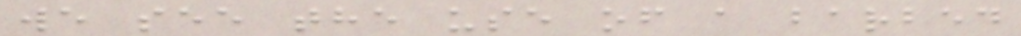we see the use of a barbed
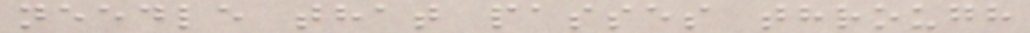needle that passes through
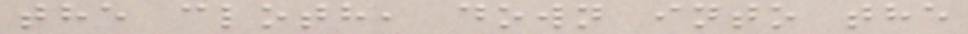the cloth, down into the
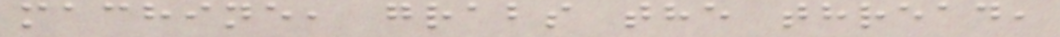machine, grabs the thread,
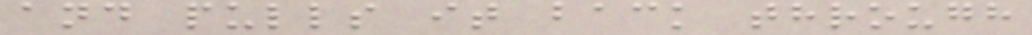and pulls it back through
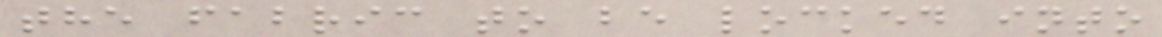the fabric to be locked into
